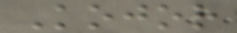Kojor
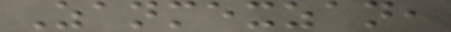Zanmexzan,
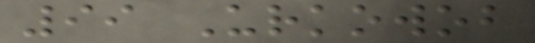99 Urkowob
